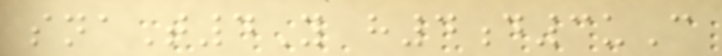snaT4Y h4d3uC
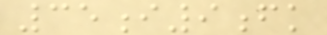35i9fk
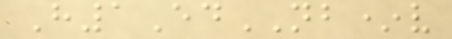H1EdNB*v
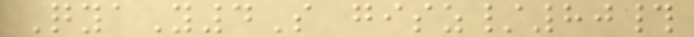QyaY4S gisz/80#
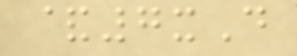&7xD
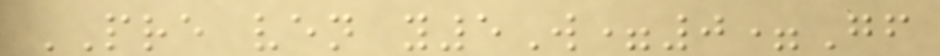PRE ven y5W=0=Gf
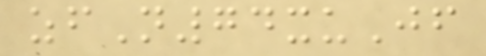zfN74xuJf
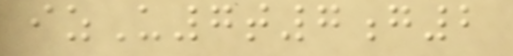izU7t7g2
